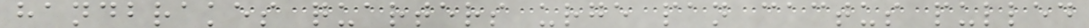handbrakes quarters urge pan cactus pulled
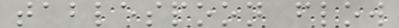tablespoon flow
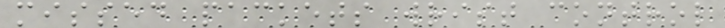missed packets wrist control
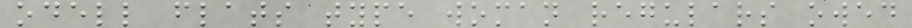odell flats type woman regulars owed
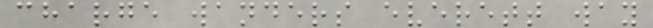charge wanders everett way
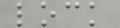lock
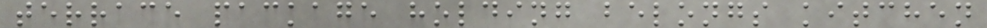terrace package holding belongs kitchen
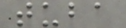tuba
